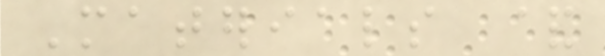Materials &
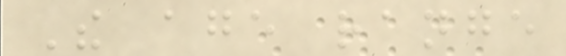The age range
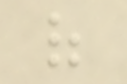of
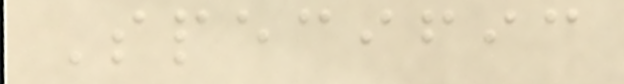Specific
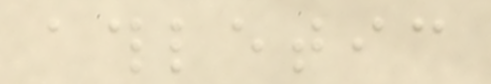athletic
